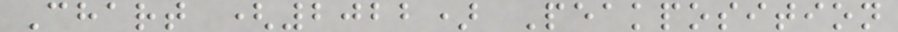Chart (2022) Peakposition
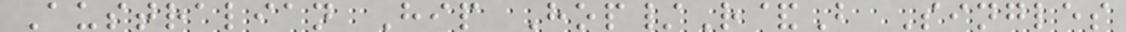Australian Hip Hop/R&B Singles
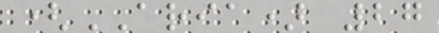(ARIA) 27
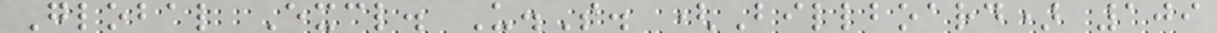Global Excl. U.S. (Billboard) 109
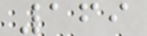169
